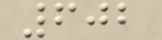602
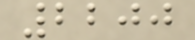2200
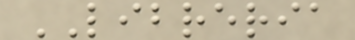LIBRERIA
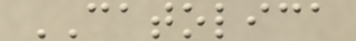CATOLICA
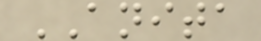ANITA
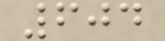604
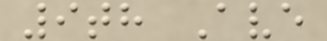9th Ave
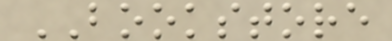BOOKSTORE
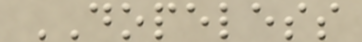DOPELESS
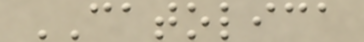CATOLICA
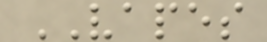VAPES
